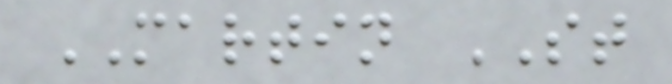MARTIN ST
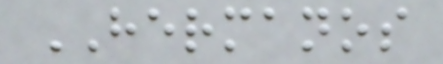HERMANOS
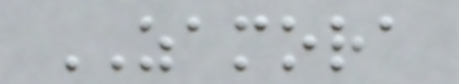ZAMORA
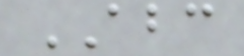ABC
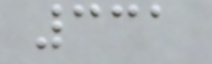331
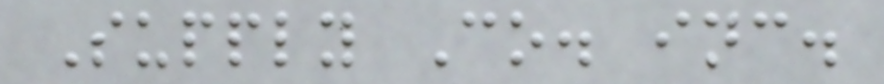Supply Co. inc.
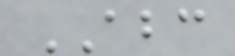ABC
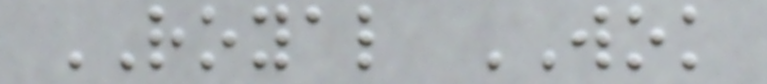ROYAL WOK
